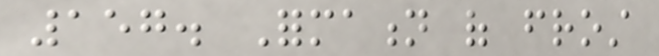157. Formation of frost
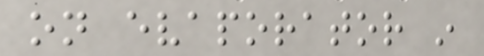on evaporator in
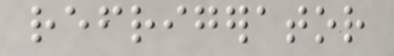refrigerator
